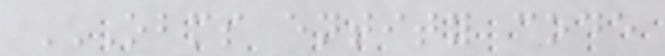OBMS ENTITY CODE
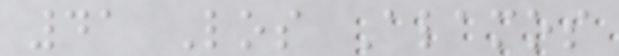41 Los Alamos
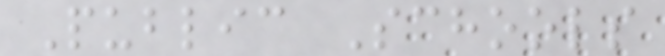Public Schools
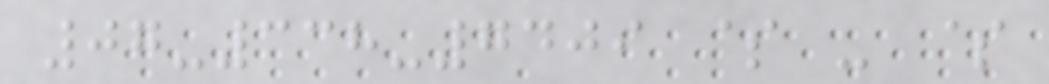07-338-7409 $ - $
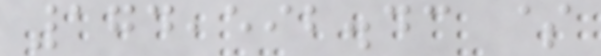174,592.43 $
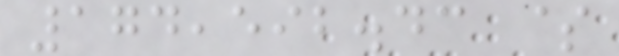174,592.43 $
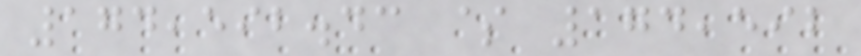174,592.43 $ 174,592
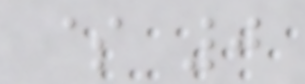$ 0
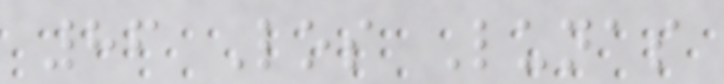86 Los Lunas
